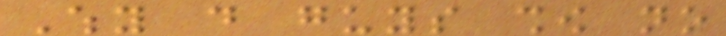Why do guys show no
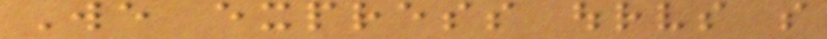We express ourselves so
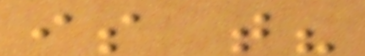is that?
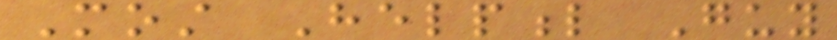Most Helpful Guy
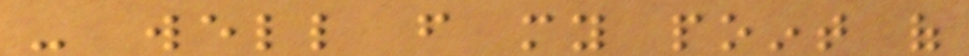- well from my point of
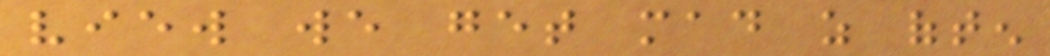view we get mad as often
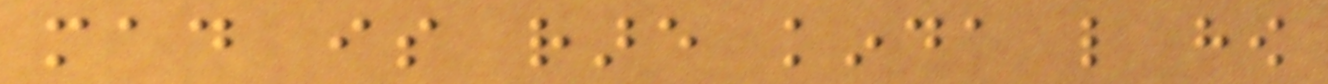mad is rare kinda like how
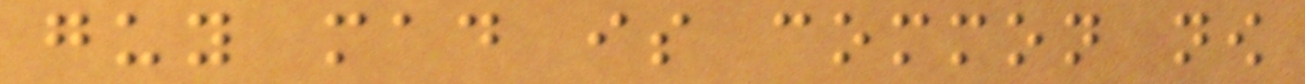guy mad is common now
